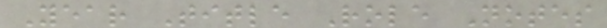Year Title Role Notes
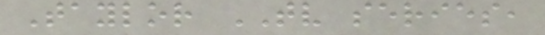Taylor TV series,
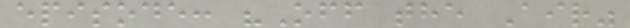episode: "Off the Air"
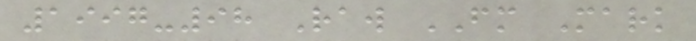1997-98 Raw FM Mark
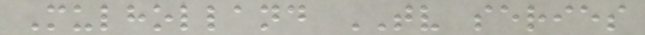Mulholland TV series
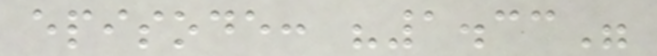episode: "1.33"
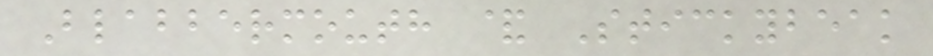Blabbermouth & Stickybeak
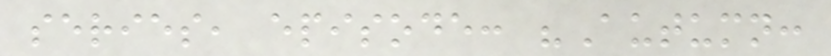series, episode: "Autumn:
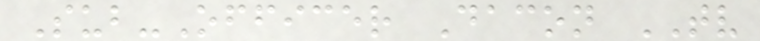Sub-Officer Dacon TV
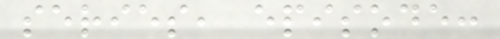series, episode:
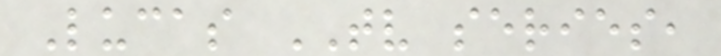Lucas TV series,
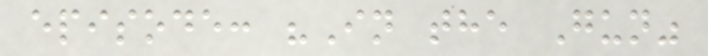episode: "In the Gun"
